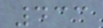433
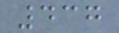437
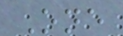One
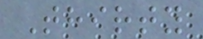Thirty
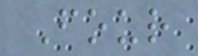Four
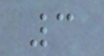3
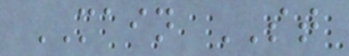MAIN ST
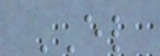EL
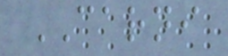CARNI
